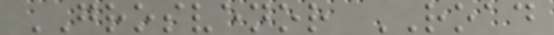GROSVENOR ROAD
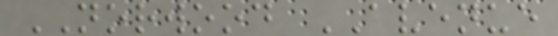NORWOOD AVENUE
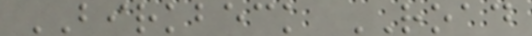BIRKBECK ROAD
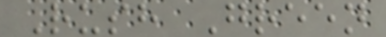Rush Green
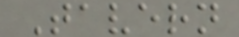Tavern
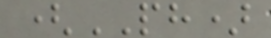(PH)
